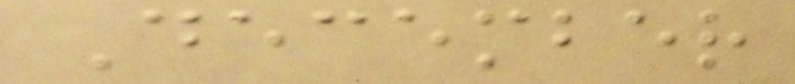December
